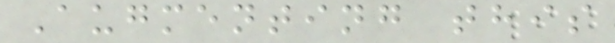Augmenting this
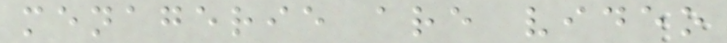menagerie are video
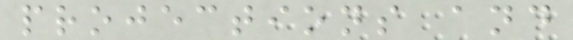projections and
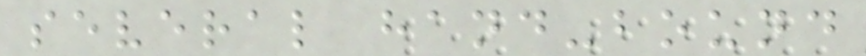several hand-bound
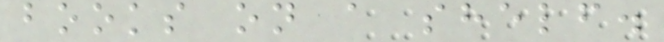books on a shelf.
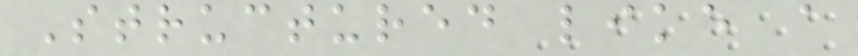Structured like a
